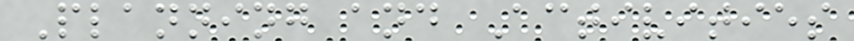Planning and Activities
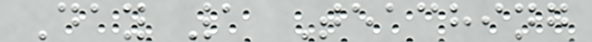Day 1 Teaching
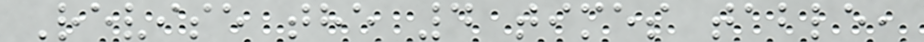Revise the 4 times table,
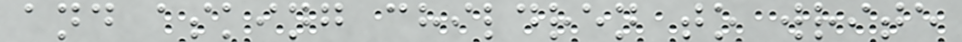and asking children to write
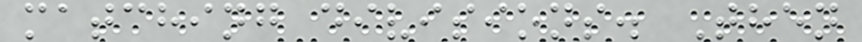matching divisions. Then
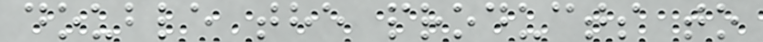double the products to
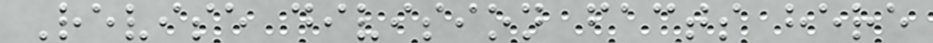Revise division facts here
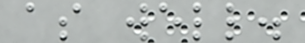as well.
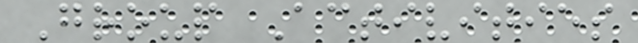Group Activities
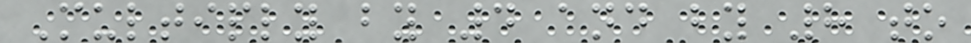Multiply by 4 and by 8 to
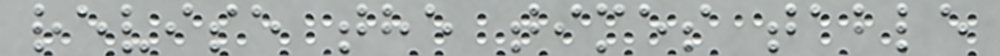revise the times table
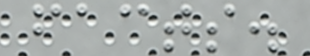facts.
